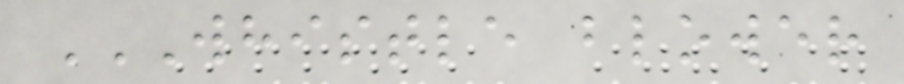WHISTLE BLOWER
